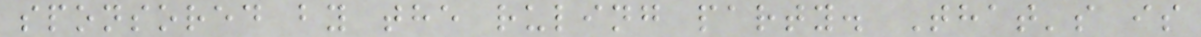sponsored by the ruling party. That's is
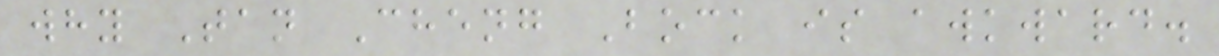why Tan Cheng Bock is awkward.
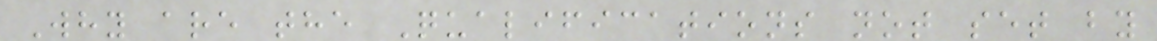Why are the Qualifications not set by
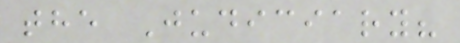the Judiciary?
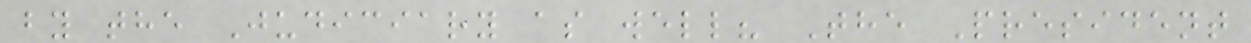by the Judiciary as well? The President
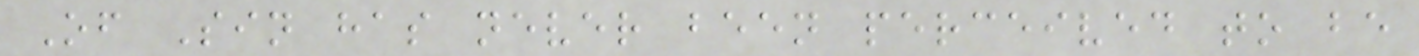Of Sin has never been perceived to be
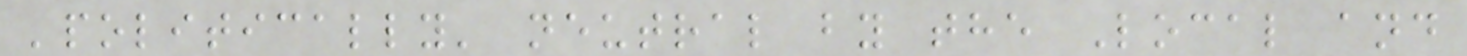'politically' neutral by the Local and
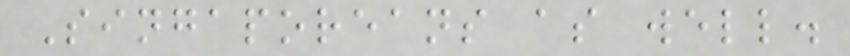Singaporeans as well.
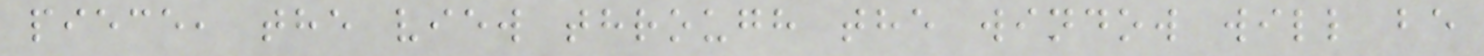piece, the view through the window will be
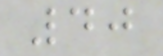40
